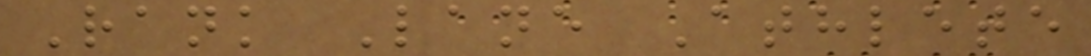Rank Lane Athlete
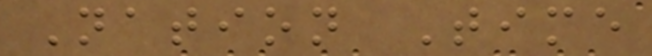Nation Time
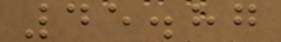45.87
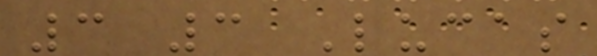3 3 Lucas
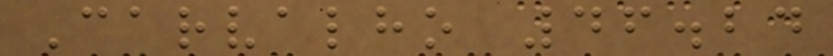Carvalho 46.24
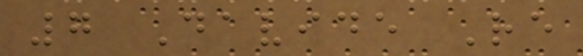7 Davide Re
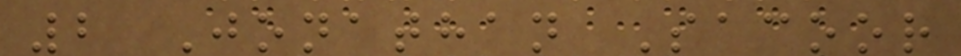2 Jonathan Sacoor
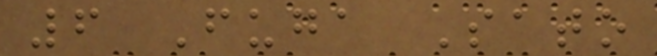6 Fuga Sato
